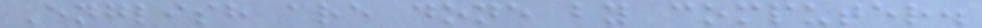English are done by computer.
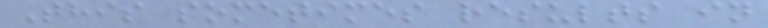This sometimes results in
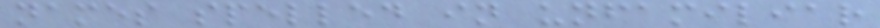names spelled in unfamiliar
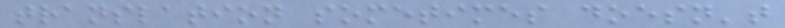translation sometimes doesn't
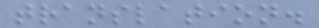translation.
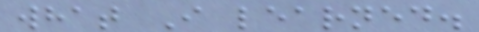what I learned.
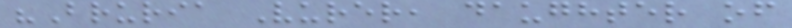"Bruria Vurer, daughter of
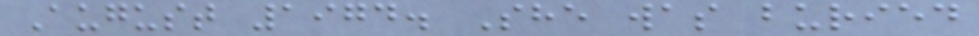August 1974. She was buried
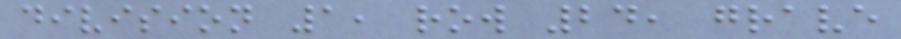division 1, row 24, grave
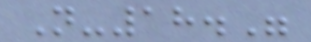N-18."
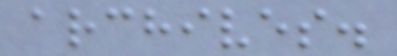archives.
